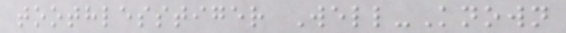toothlesstiger Well-Known
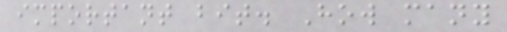important bit. How many
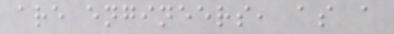are engineers, as a
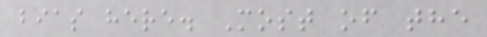bias here. Most of the
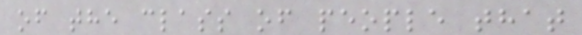of the class of people that
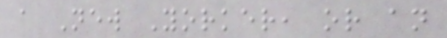a New Yorker, or an
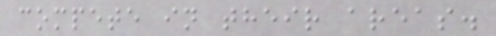compete in their areas.
